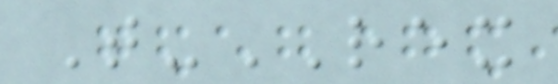T-REX
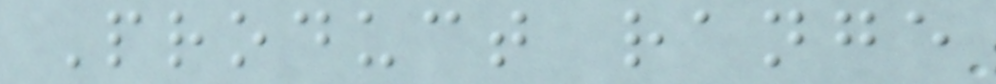Product range
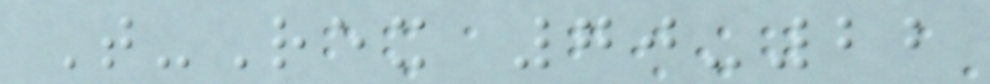T-Rex 70-22
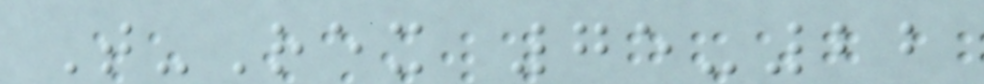T-Rex 75-22
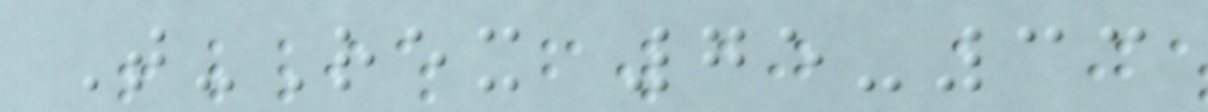T-Rex 75-33
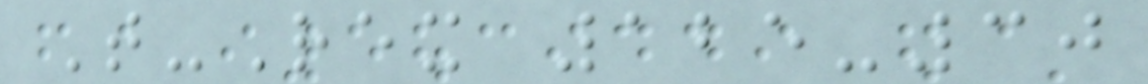T-Rex 125-30
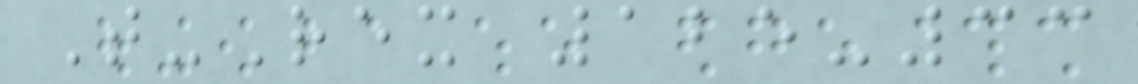T-Rex 125-33
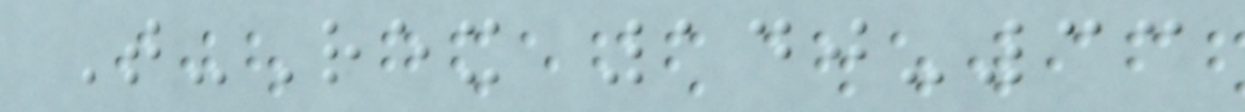T-Rex 140-33
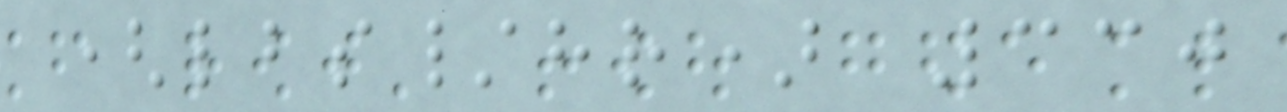(lbs/hr) 330
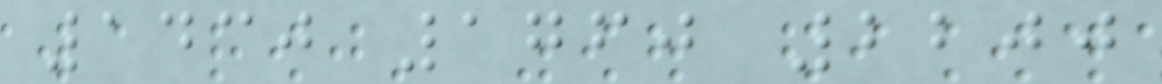1430 1760 2200
